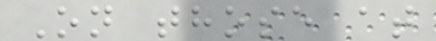On those at
